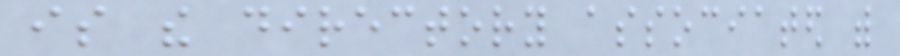is the directory associated with
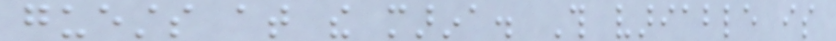guests at the marina. This variable is
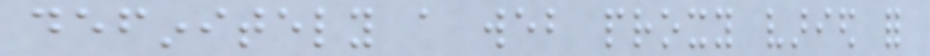definitely a web proxy varied for
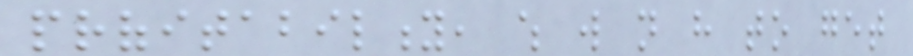profitability, which will not have to get
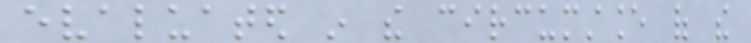evaluated in the circumstance of the
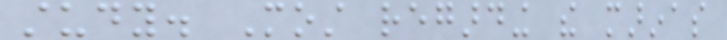study. Most regarding the marinas
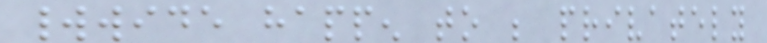worldwide happen to be privately
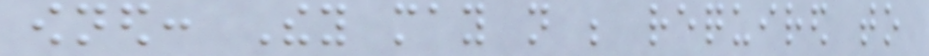owned: They may not be required to
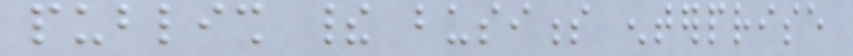publish their business enterprise
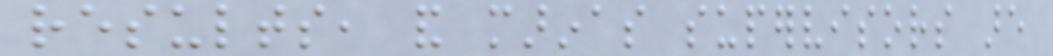results, and marinas supervisors are
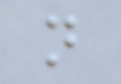not
